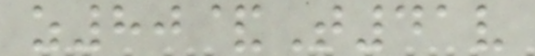z80&T41v
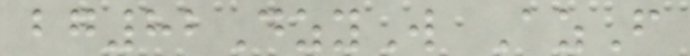bg82DzyW AzF
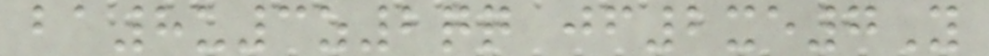ba8u3z2qq jf2xe7Y
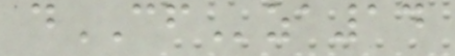dCFza14
